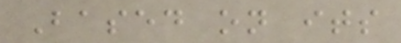Based on its
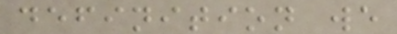definition we
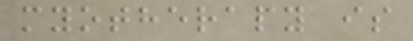myotherapy is
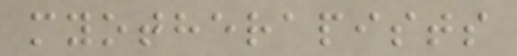myotherapists
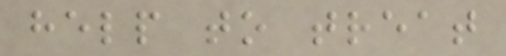help to treat
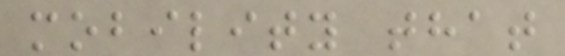mobility that
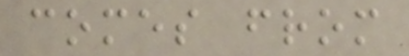comes from
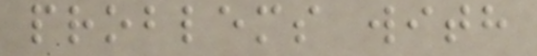problems with
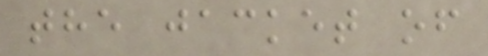the jacket of
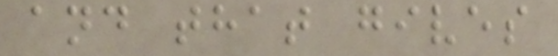and that gives
